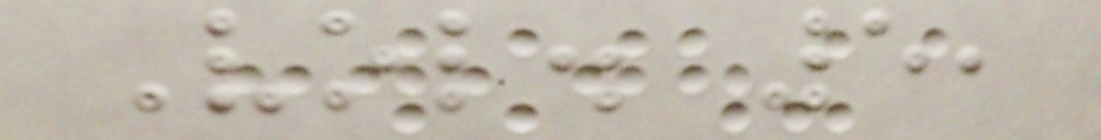Vol. 5,
